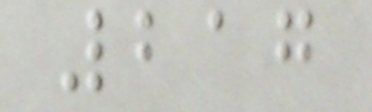217
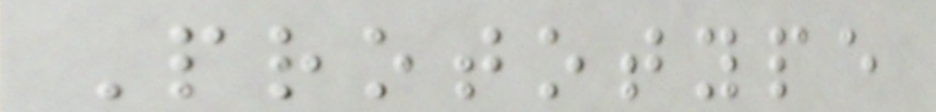Prototype
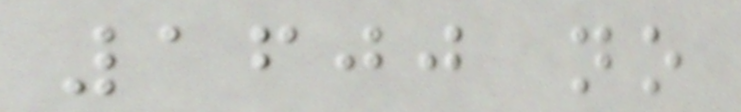1600 no
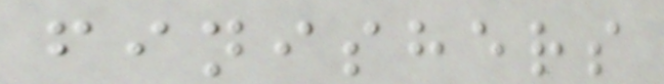finishers
